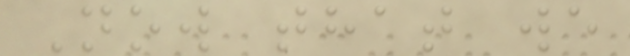Now that we
